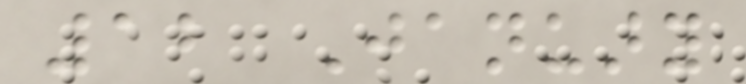12 January
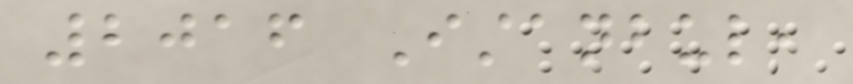2016 Istanbul,
